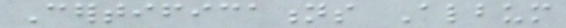Certifications Album
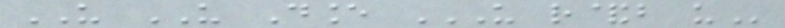US US Dance US R&B US
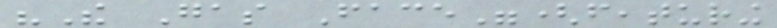"The Gas Face"(featuring
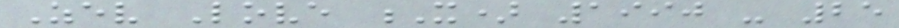Zev Love X) 1990 - 25
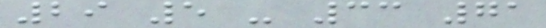29 5 - 33 71
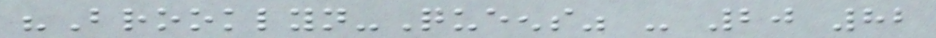"Brooklyn-Queens" - 20 82
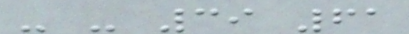- - 39 61
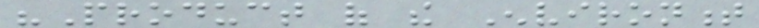"Product of the Environment
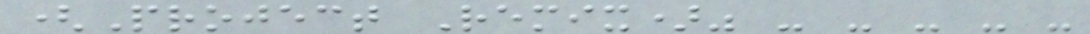(Project Remix)" - - - - -
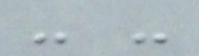- -
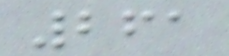261
